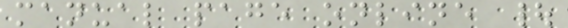manual page online |
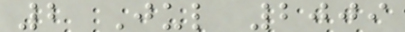2 Jul 2009
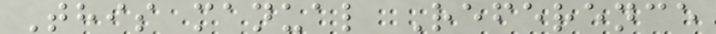This manual Reference
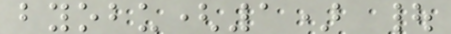byobu(1) |
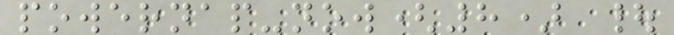powernap-now(8) |
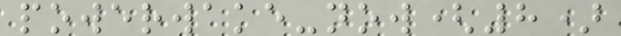powerwake-now(8)
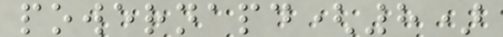powernapd(8)
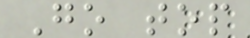Go top
